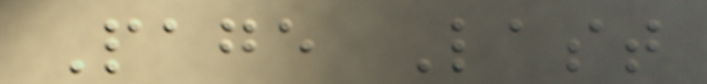Page Last
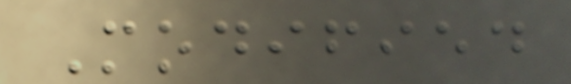Modified
